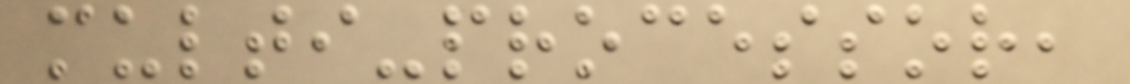multi-processor,
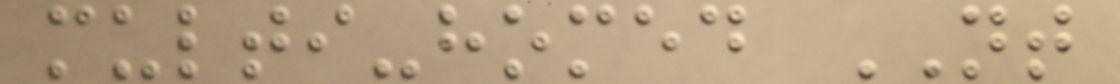multi-homed NT
